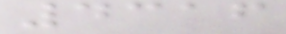4316
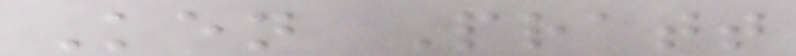Ken Pratt
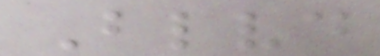Blvd
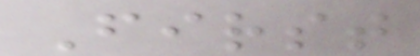First
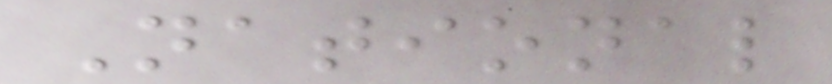National
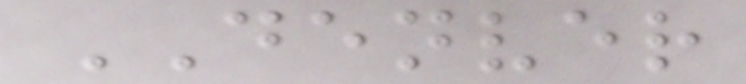DENVER
